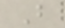B
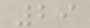29
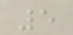5
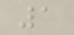1
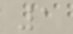1
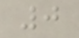0
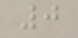0
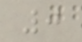0
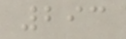293
